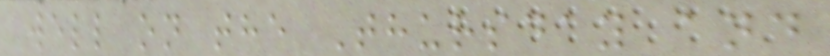well on the Thursday and
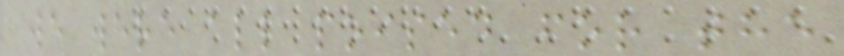we were all poised for the
